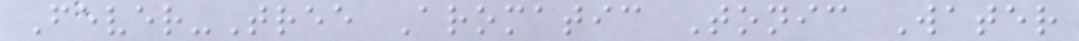Fever-Tree Aromatic Tonic Water
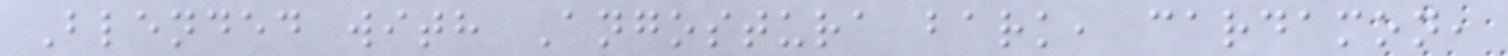Blended with Angostura bark, cardamon,
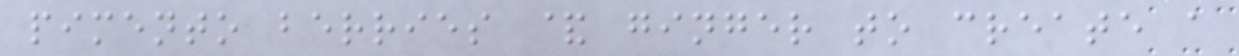pimento berries & ginger to create a
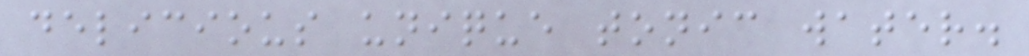delicious unique tonic water.
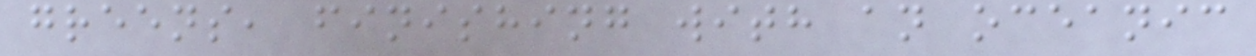greens, finishing with an oceanic
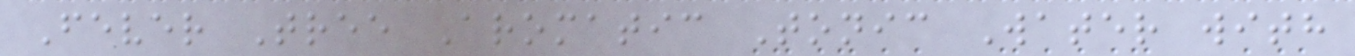Fever Tree Aromatic Tonic Water with
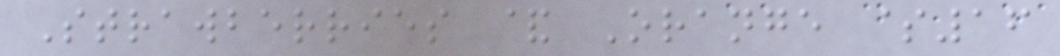Strawberries & Orange $16
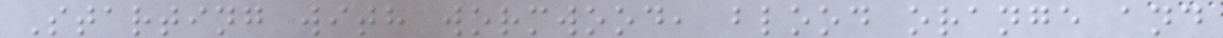Starting with wormwood, blood orange and
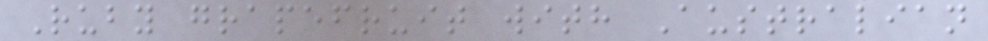Ruby grapefruit with Australian
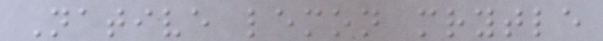Native lemon mrytle
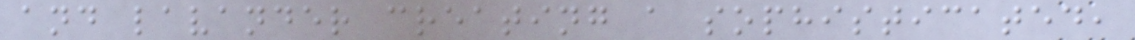and lavander creating a sophisticated,
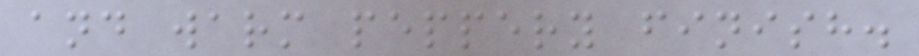and warm peppery finish.
